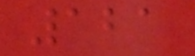121
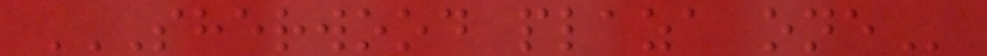SHERWOOD PLAZA ONE
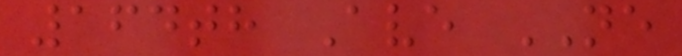164th Ave NE
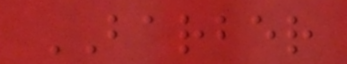BARBER
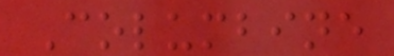Columbine
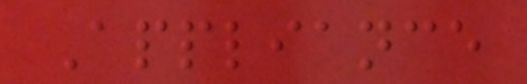Appliance
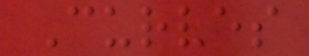Curves
